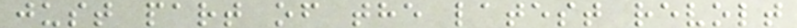just part of the latest revolt
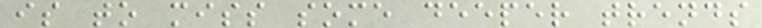is to miss some deeper trends
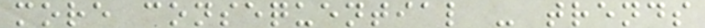more consequential - trends
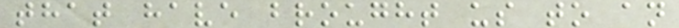that have brought us to an
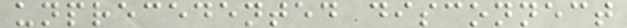unprecedented disconnect
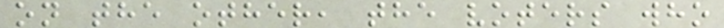on the other, the voters who
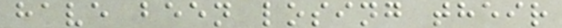have been losing their
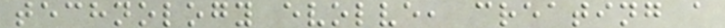technology evolve, creating a
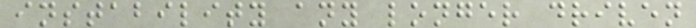instability any longer driven
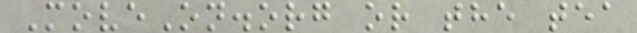MoveOn.org or the tea
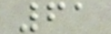61
